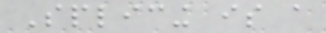Splicing is a
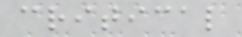critical
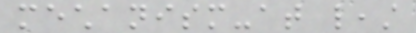mechanism-at least
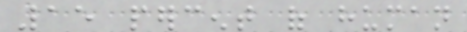15 percent of human
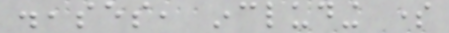diseases, including some
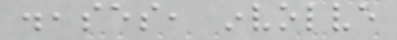diseases, involve
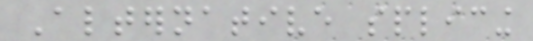Alternative splicing
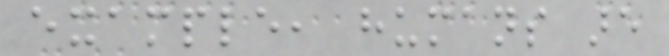example, humans are
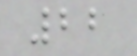22
